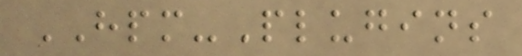HPM-Plugins
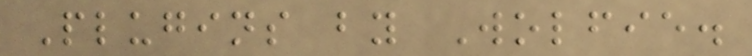Plugins by Wolfie.
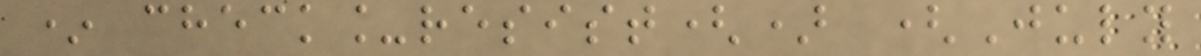* check_resist() (July
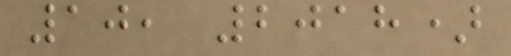10, 2018)
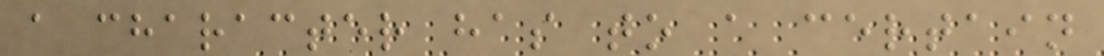a character has to a certain
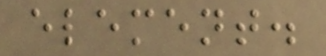element.
